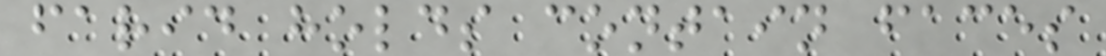farid holds contain faces
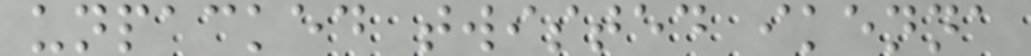unpacked twisted ikenna
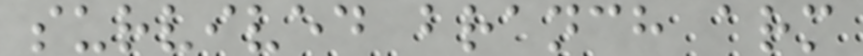survived branch arm
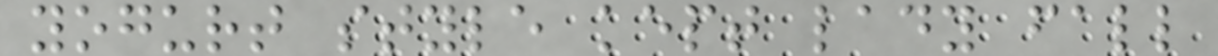yogurt style kept lady fall
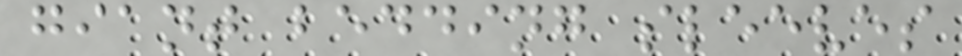giant bedding sleeves
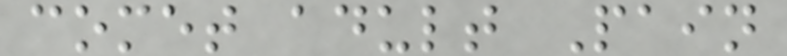comet adult Pain
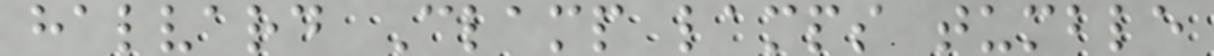halvard Clamp lamps tumble
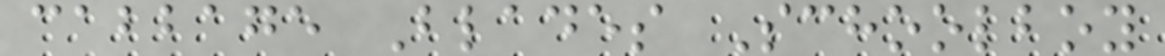cabbage Blades Schoolboy
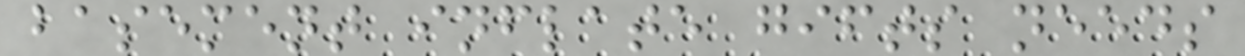basement inflate gifts needs
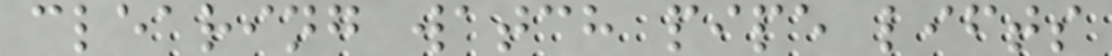clearing watch pipe lifts
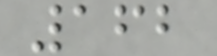162
